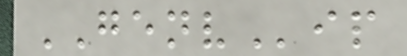GENVip
